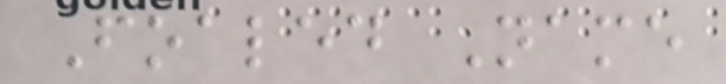Foaled Name
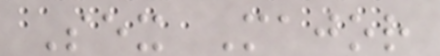Sex Major
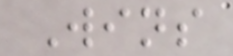Wins
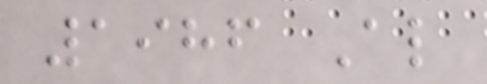1986 Al
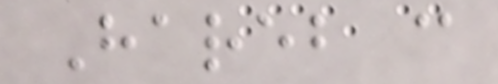Hareb c
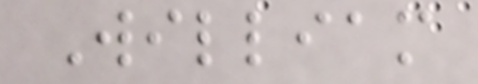William
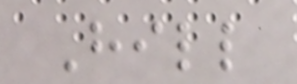Hill
